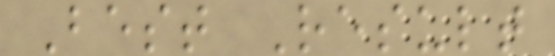Best Result
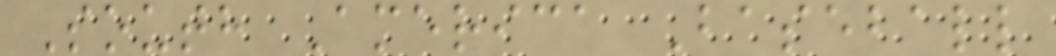South America Baseball
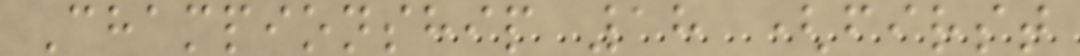Championship 18 (first
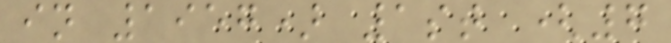in 1957) 1st (7
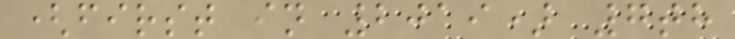(first in 2019) 7th
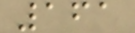161
